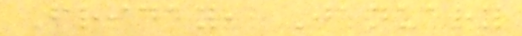Friday, January
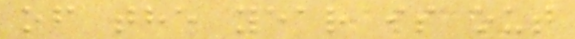of the year is out
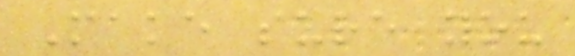Make sure you
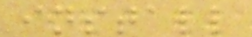install
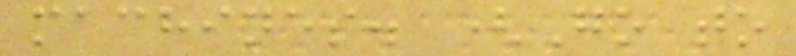machines. (Go to
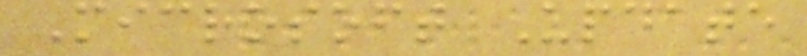Microsoft Update
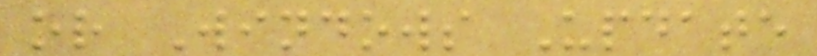or Windows Update
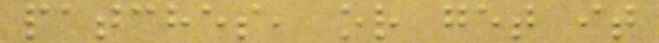patches, or get it
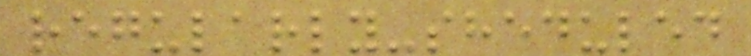regularly-sheduled
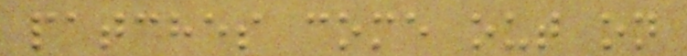patches come out on
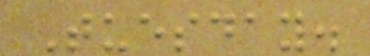Tuesday.
